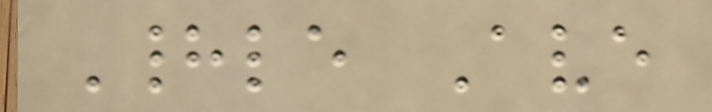Hadle Ave
